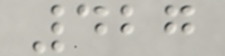427
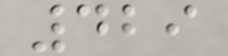429
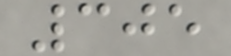305
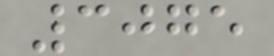3075
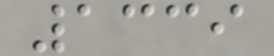1339
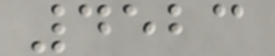4523
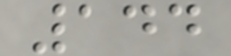144
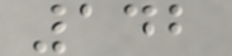142
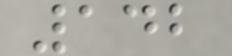142
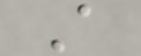A
